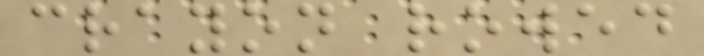crayon rowed
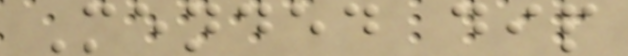Mended dip
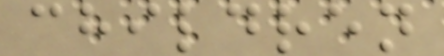children
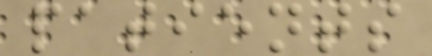patients
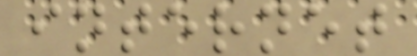internet
